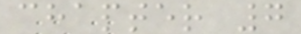chapter 7
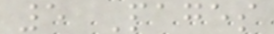5 Pages
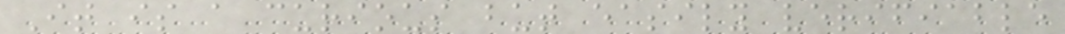It is a curious but easily verifiable
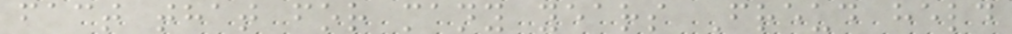fact that for many years Freud held
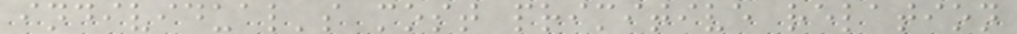individual's most primitive relation
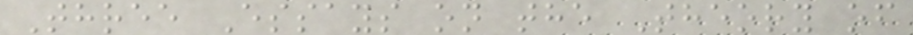Three Essays on the Theory of
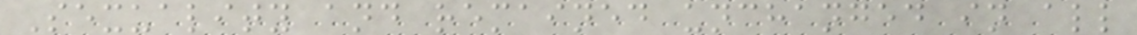Sexuality and remained unchanged in all
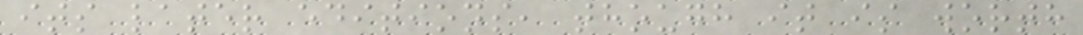its later editions, though it is worth
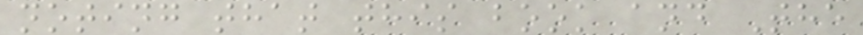noting that this book and The
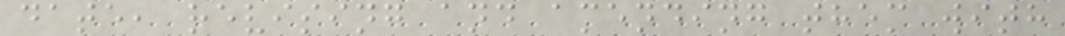date, revising and amending them with
